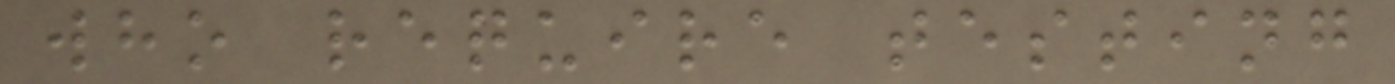who require testing
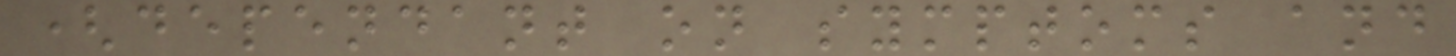(dependant on symptoms and
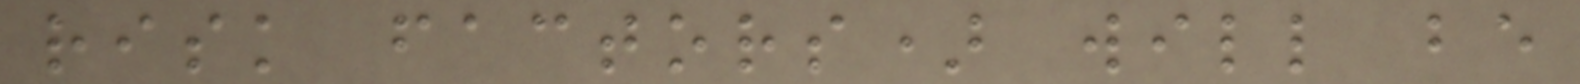risk factors) will be
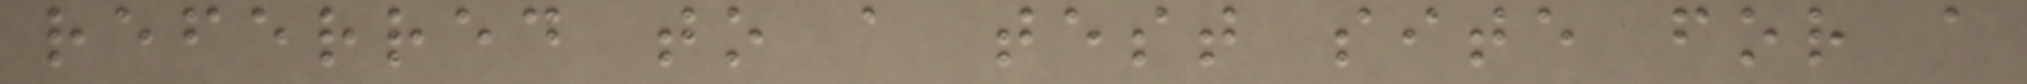referred to a test site for a
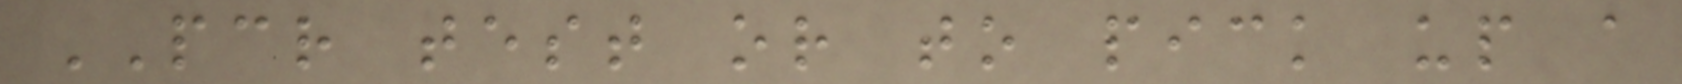PCR test or to pick up a
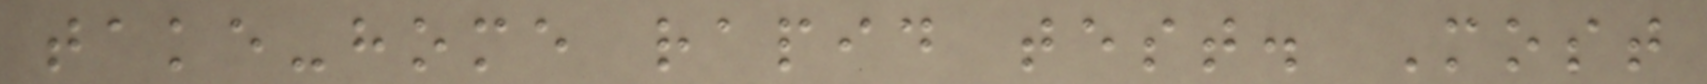take-home rapid test. Most
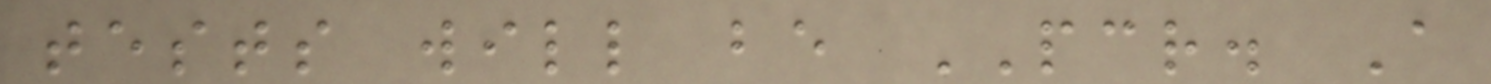tests will be PCR. A
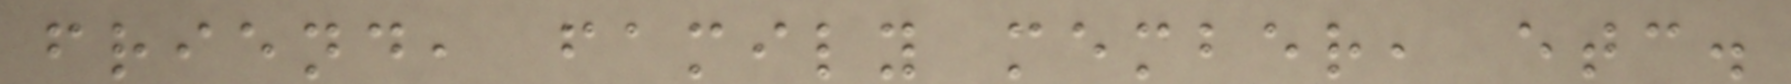friend, family member, etc.
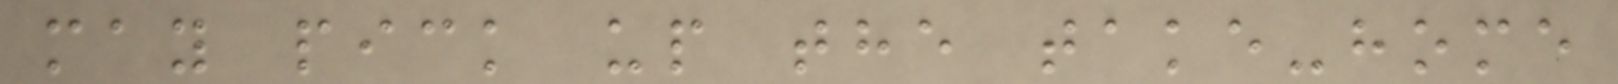may pick up the take-home
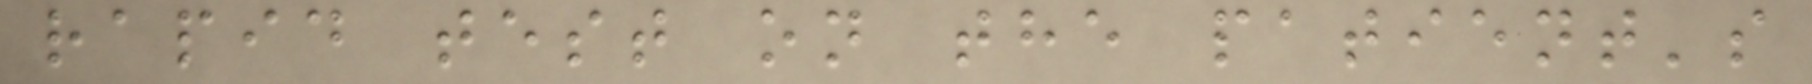rapid test on the patient's
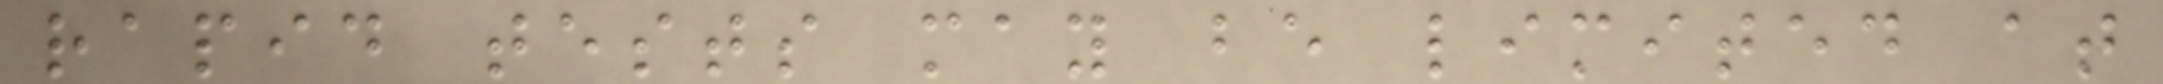rapid tests may be limited at
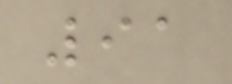91
